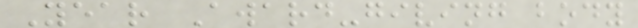Year Award-giving body
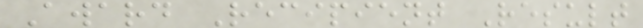Award Recipient Result
